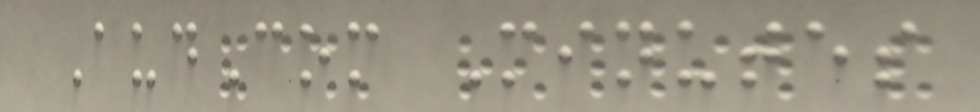AudCom Minutes
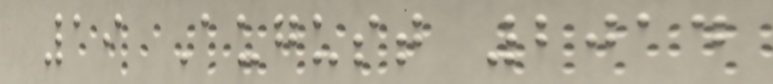19 August 2014
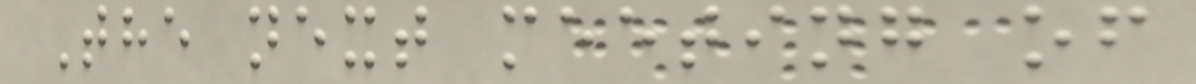The next meeting of
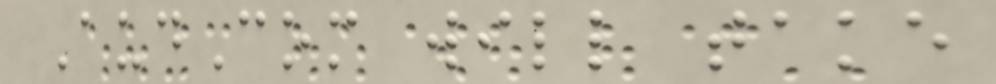AudCom will take
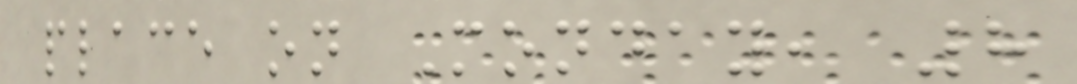place on Monday, 8
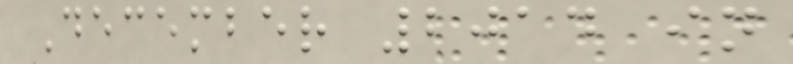December 2014 in
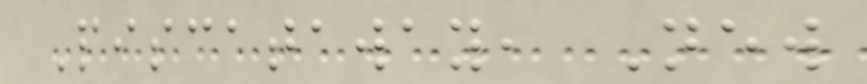Piscataway, New
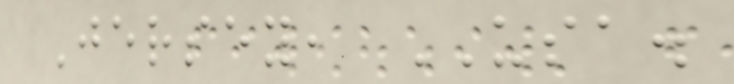Jersey, USA.
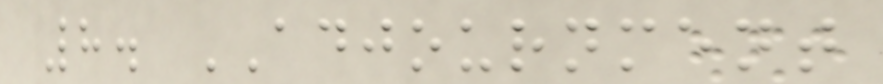8. ADJOURNMENT
